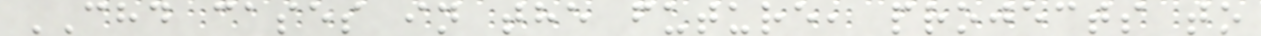CHD cases in the future, projects to
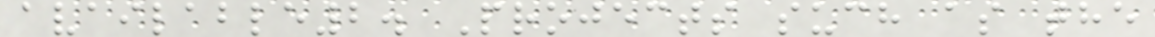available2. Projects such as the
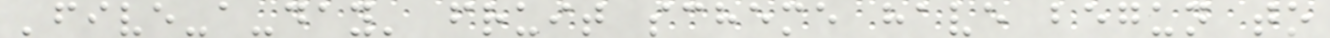'five-a-day' fruit scheme have begun to
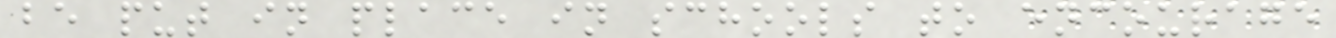be put in place in schools to encourage
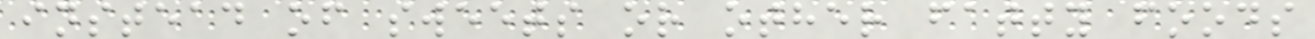instead of sweets or other fatty foods
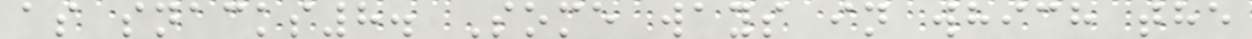as snacks8. Some ways in which the
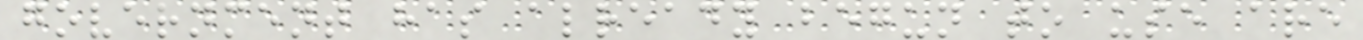government has already begun to use are
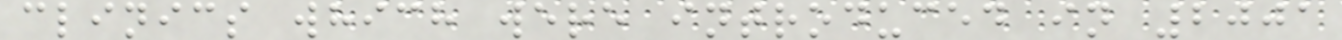clinics which were introduced in 2001
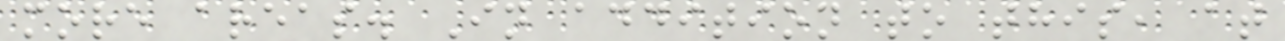more areas. In addition to this, at
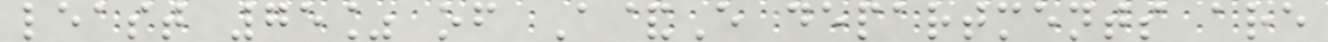least 75% of A&E departments are
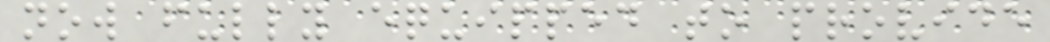now fully equipped to provide
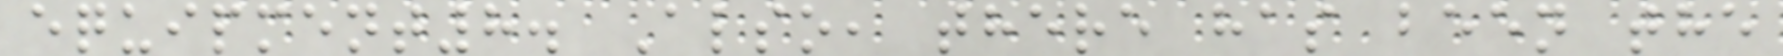equipment8. Also, there has been the
